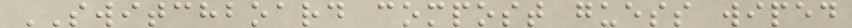SWITCHBOARD compost guess wiped
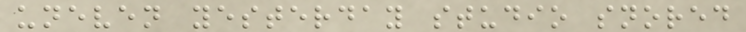uneven yesterday studio snored
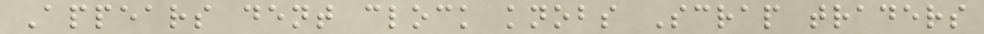Appears dent clock knobs Scrap traders
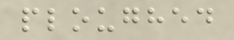ploughed
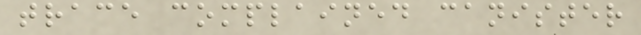trace complained canister
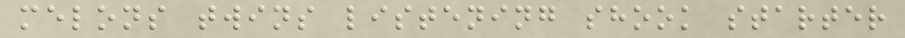melons twins listening shook starter
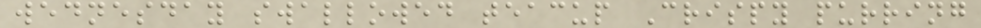wednesday swallowed teacup Crispy purring
